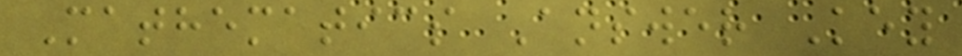Mathematics Answer Key
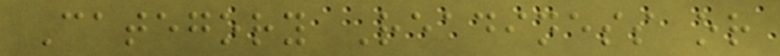Category Readiness or
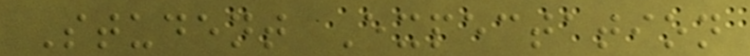Student Expectation
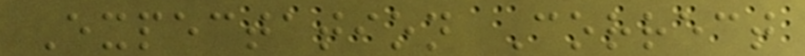Expectation Correct
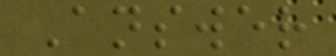Answer
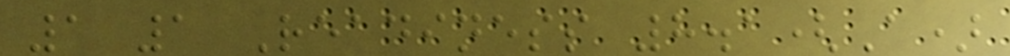1 1 Readiness 8.1(A)
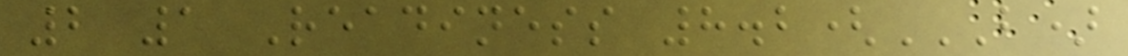2 1 Readiness 8.2(B)
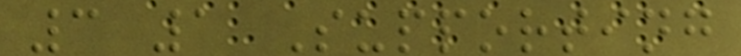3 1 Supporting
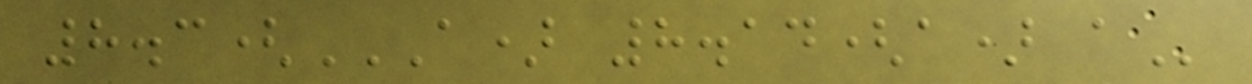8.3(A) 8.14(A) A
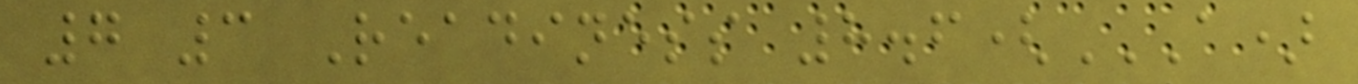7 3 Readiness 8.6(A)
